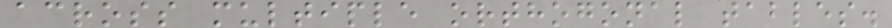across multiple orthogonal tables.
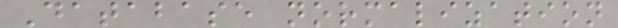Database normalization
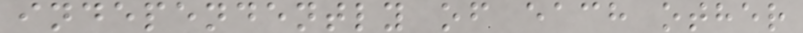independently of each other
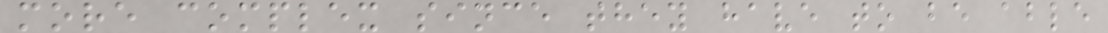more complex since they have to be able
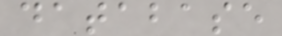database
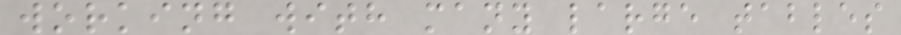working with many large tables
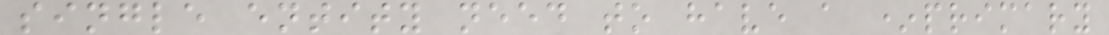single entity need to have a *primary
